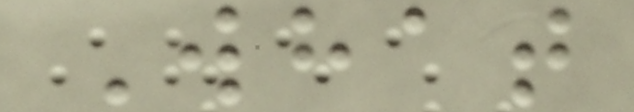What
